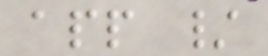app /
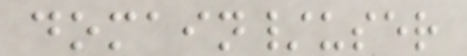domain/user
